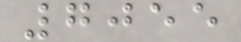7055
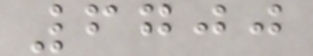6700
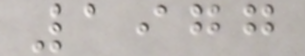1977
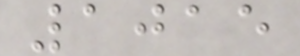1015
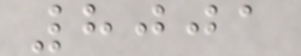8001
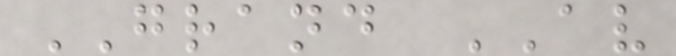GRAND AV
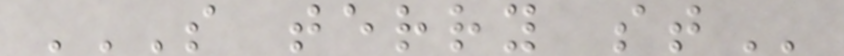S TERRY ST
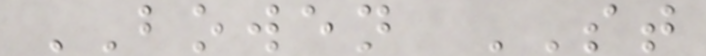BOWEN ST
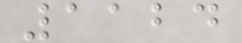1124
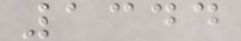1344
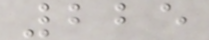225
